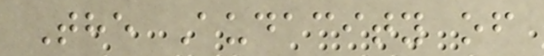The Audacity of
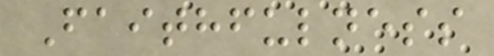Faithfulness
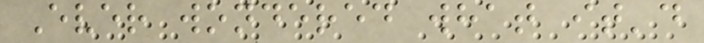Ever wondered what it'd
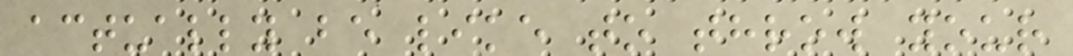actually be like to throw your
